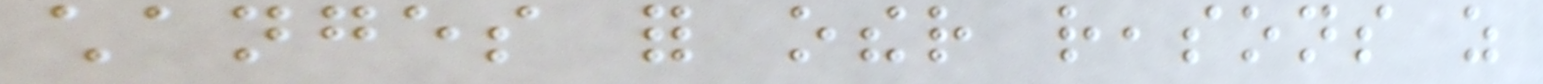changes for other reasons as
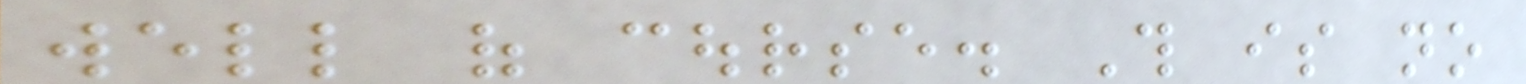well of course. This is no
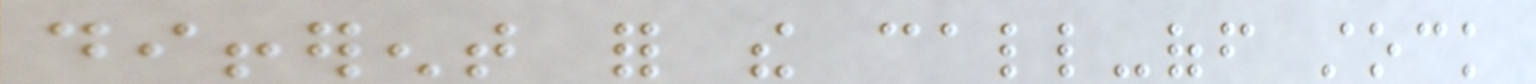different for the call-off stock
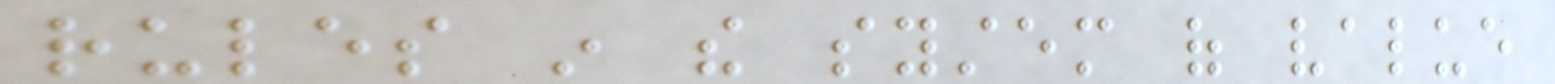rules in the system of value
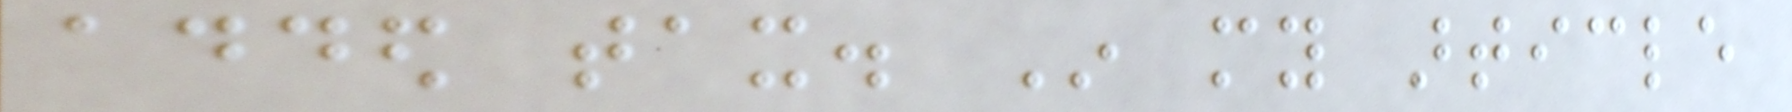added tax. In my article
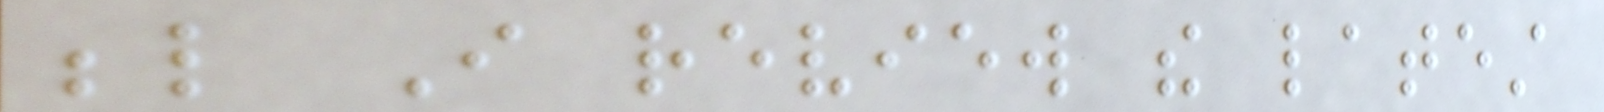below I review the latest
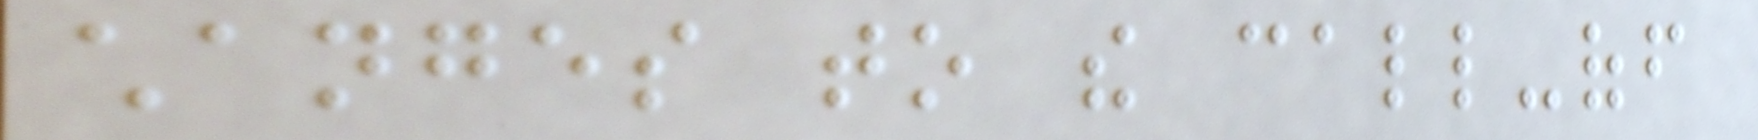changes to the call-off
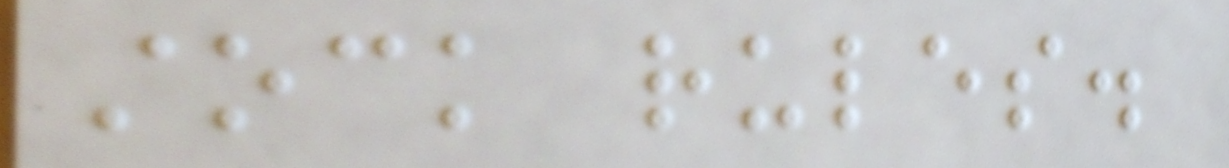stock rules.
